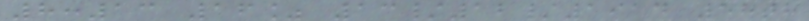8:13 16% 13/12/1914 58th
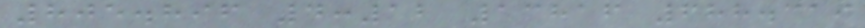805.896 4:12 13816 688.319
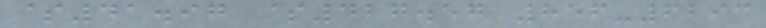$41.97 $427.57 856-6293
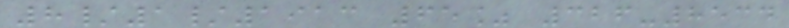8/1/1913 65% 326-8534
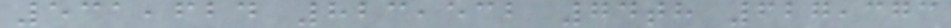531,624 823,532 74th 627,373
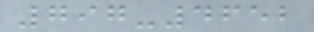797-4652
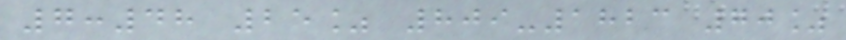7:48 25% 809-1823 70%
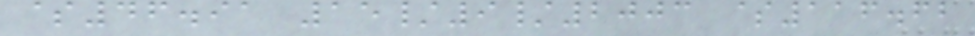$46.91 15/9/2003 $116.62
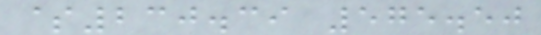$230.39 575.50
